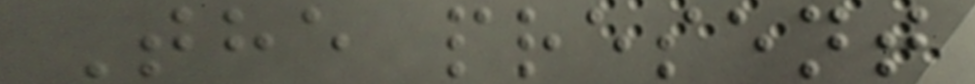The present
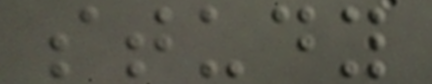study
